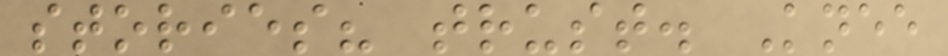stories? trust. Knee
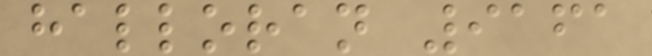halloran 9161
